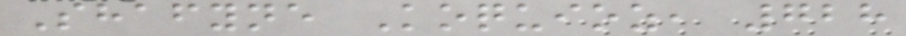Shafyne Koquioz, 728
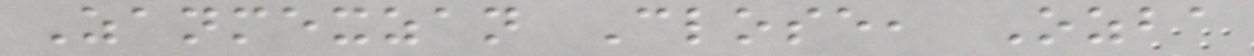Zanmexzan Close, Ozba
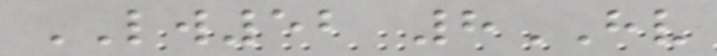LW52 8HV
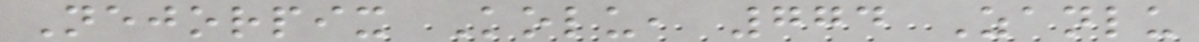Nejorpix Kolu, 774 Zanlu
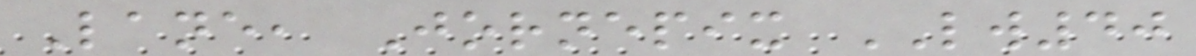Lane, Jornepix LW40
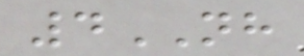4NH
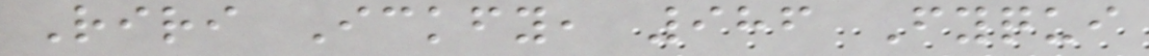Riri Ickfy, 986 Fyqui
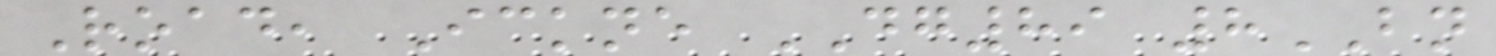Road, Ickne DG89 8BN
